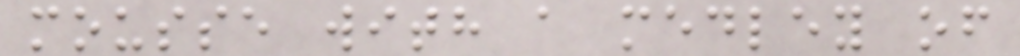mousse with a medley of
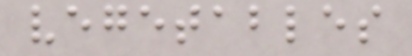vegetables
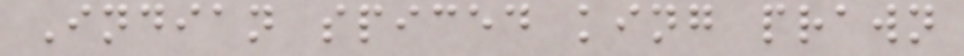Indian spiced king prawn
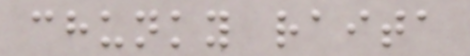chunky raita
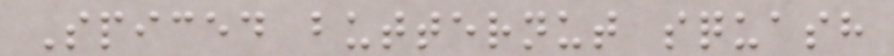Spiced butternut squash
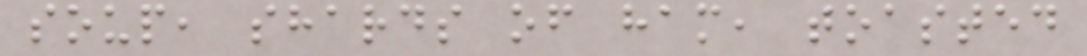soup, shards of ham, toasted
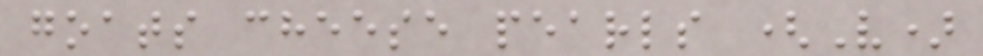goats cheese pearls (V)
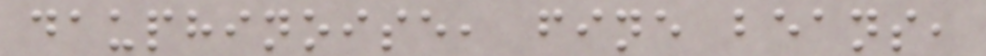dauphinoise, fine beans,
